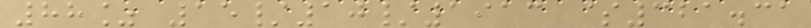88% 15/10/1913 $321.31
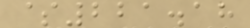$221.18
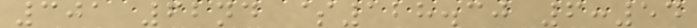301 62nd $128.30 6:54
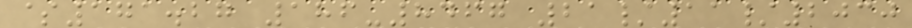$171.27 186-8467 21/11/2030
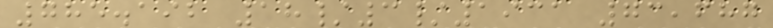785.192 18/3/1931 73,687
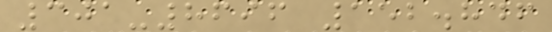301-8696 152.846
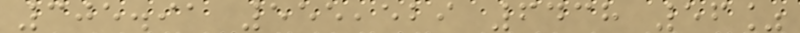305.91 555,529 6438 56%
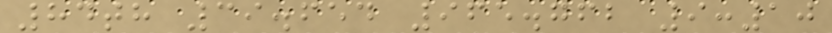84th 39.654 965.762 9:10
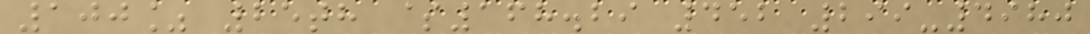100% 25th $168.29 452 299-4980
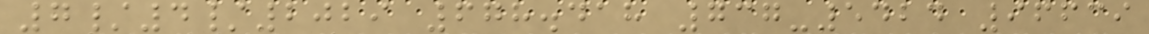7/4/2029 678.418 737-5424 96639
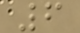6
